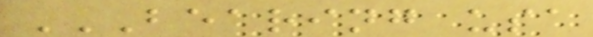BEARING USA
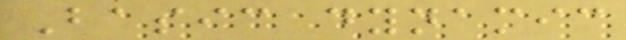Basic dynamic
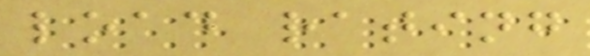load rating
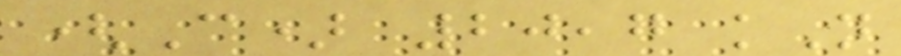(C) 20,7 kN
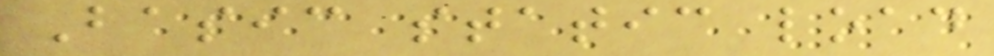Basic static load
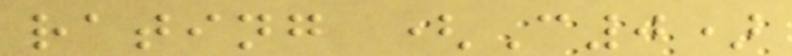rating (C0)
